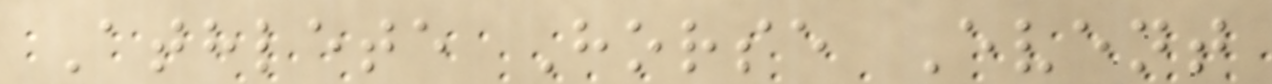Athlete Horse Event
